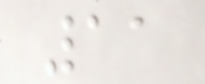11
